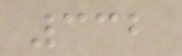332
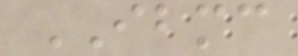IBMC
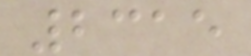2315
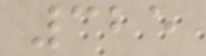325
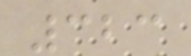323
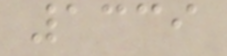1339
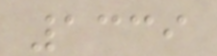1339
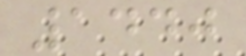1440
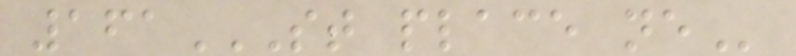161ST PLACE NE
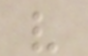v
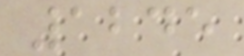1245
